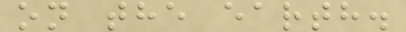on the earth.
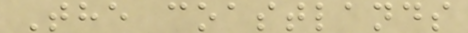The coastlands
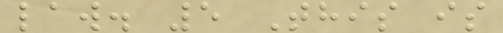law. 5 This is
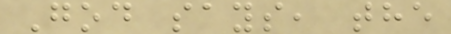God says, the
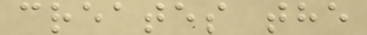creates the
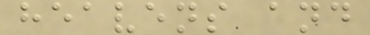heavens and
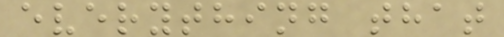everything that
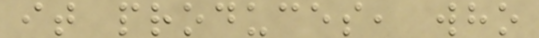it produces, who
